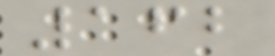162
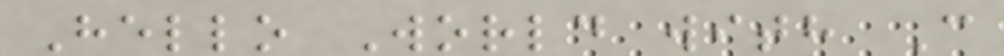Hello World with C
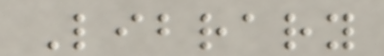Library
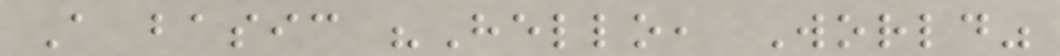A basic "Hello, World"
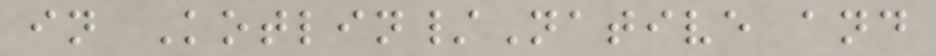in Kotlin/Native and
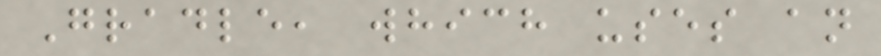Gradle, which uses an
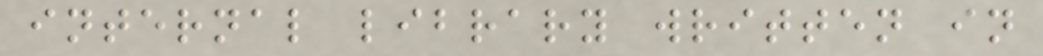internal library written in
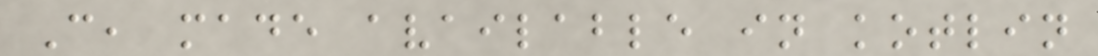C, made available in kotlin
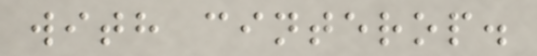with cinterop.
